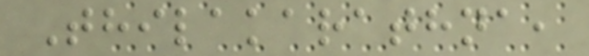Thilakarathna,
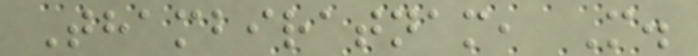Thambiratnam, M.
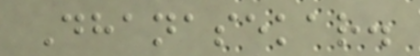Dhanasekar.
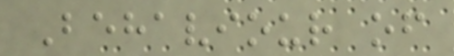Behaviour of
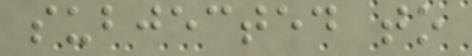subjected to
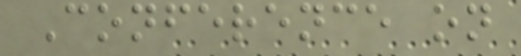Conference on
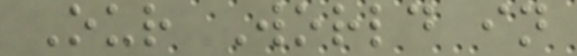Our World in
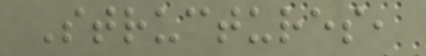Structures,
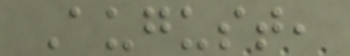August,
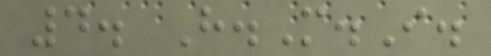4. H.M.I.
